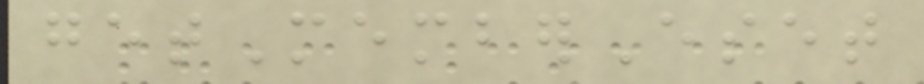getMemberEset
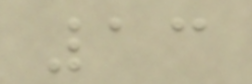13
